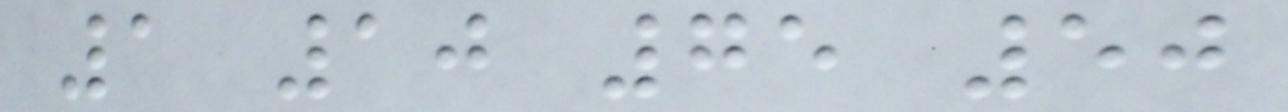1 10 75 50
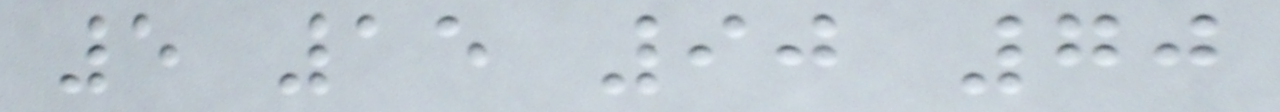5 15 90 70
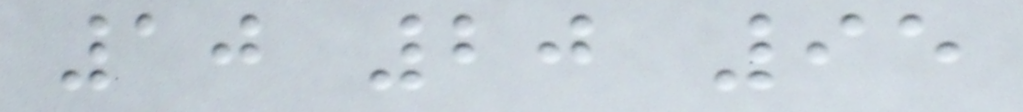10 20 95
